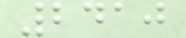2410
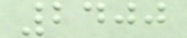2400
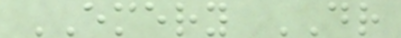EMERY DR
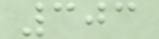303
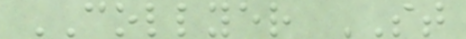COLLYER ST
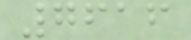7616
